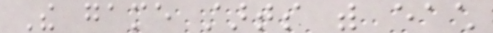The game starts with each
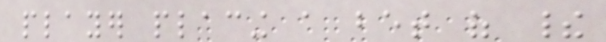player placing a bet of their
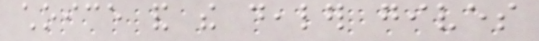choice and the dealer gives
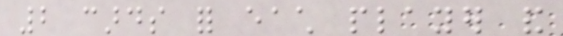2 cards for each player and
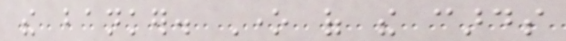the banker. One of the cards
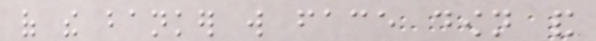of the banker will face down and
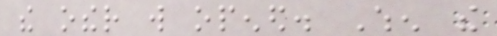the other will opened. When the
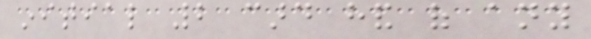initial 2 card hand of any
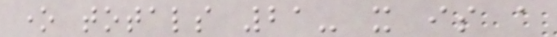one totals 21- it is a
